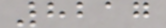8217
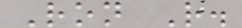Ron R.
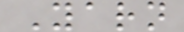Yarn
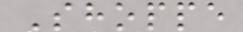Shoppe
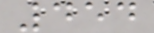454
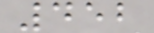452
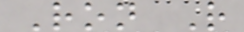Ron R
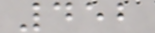452
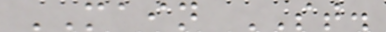MAIN ST.
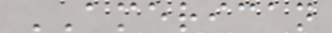AMERICAN
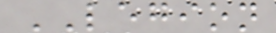LEGION
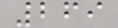269
